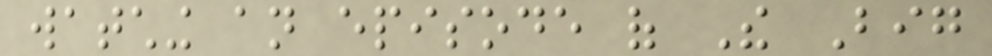watching an episode of The Big
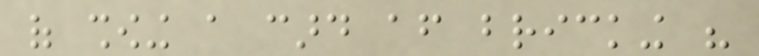of showing a card after bricking his
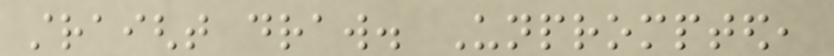straight draw. Unprompted,
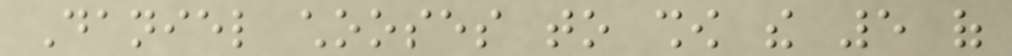Daniel chooses to show the 5 of
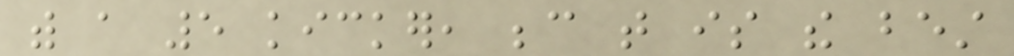with a 5 kicker, because that is the best
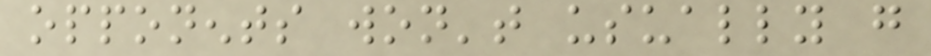opponents won't usually go
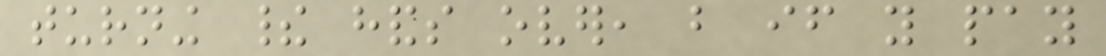turning their hands over, but if you pay
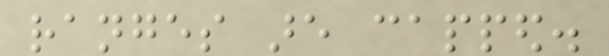ranges are capped.
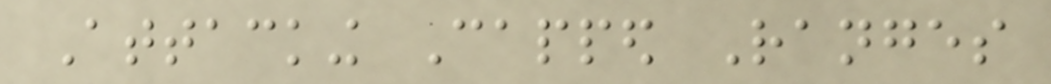Attacking Capped Ranges
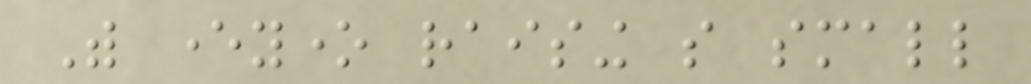With everyone raising so small
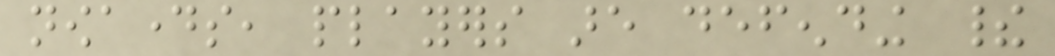nowadays, players are defending their
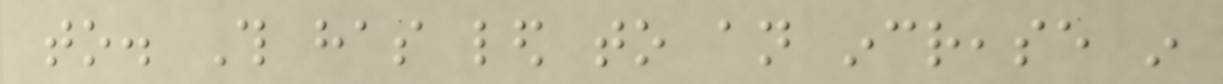to. This has led to an increase in
